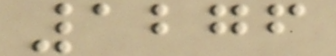1276
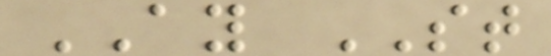AY ST
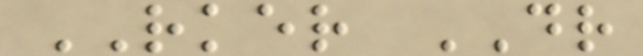RKER DR
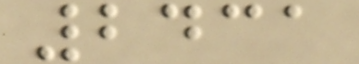2431
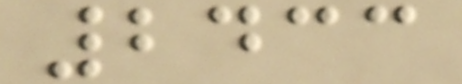2433
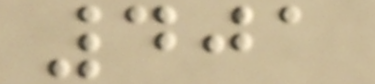401
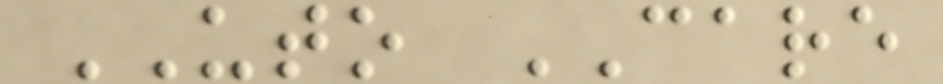UTO CARE
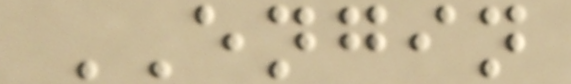ENGIN
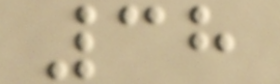38
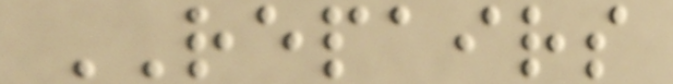REPAIRS
